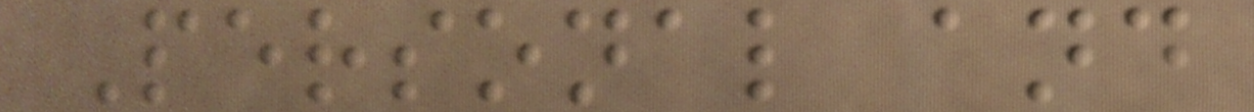Personal and
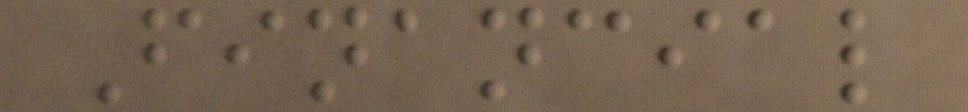Financial
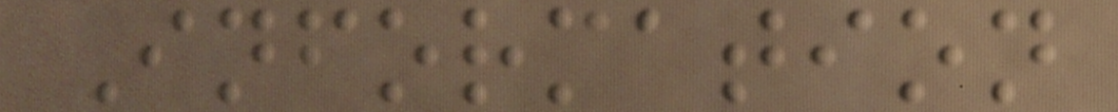Information
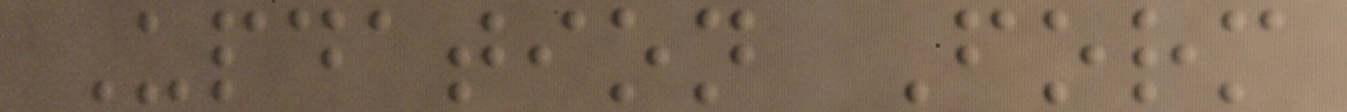Updation Form
